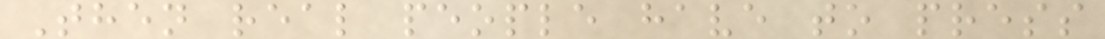Then real people have to press
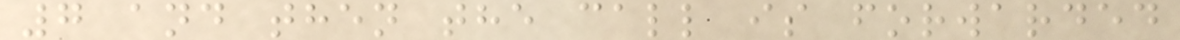7 and then the call is forwarded
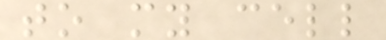to my cell
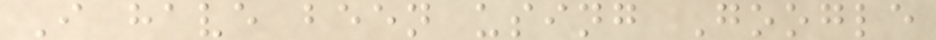I have been using Google
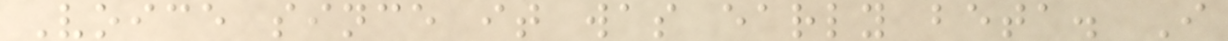Voice since it was early beta. I
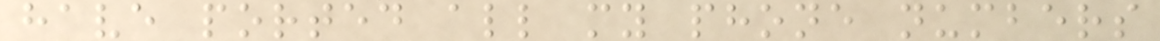have ported all my phone numbers
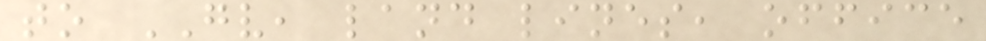to GV, land lines, office
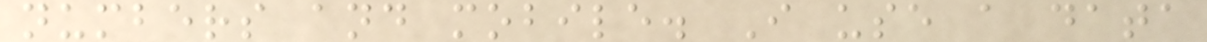numbers and mobile. I use a data
